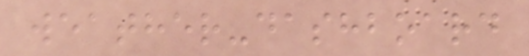weather-dashboard
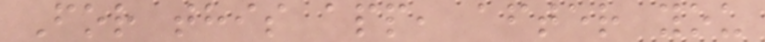For this app, after you
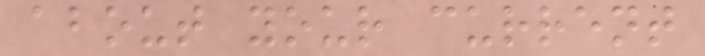about your current
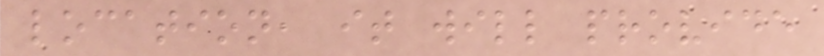location, it will provide
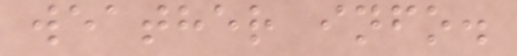weather info.
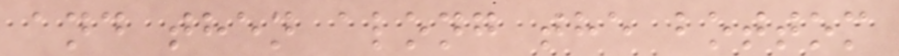and then along the bottom
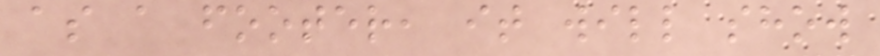as a footer, it will show
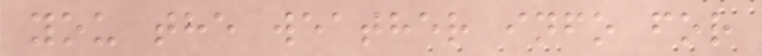you the weather info for
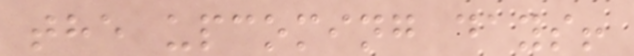the upcoming days!
